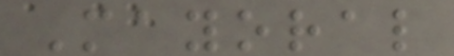Mayoral
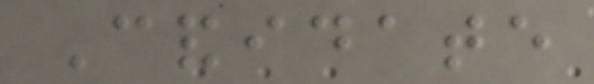Candidate
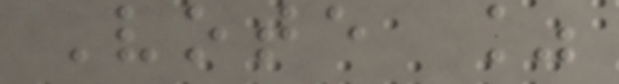Vote %
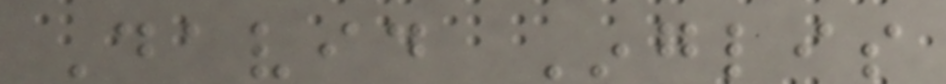David Inglis
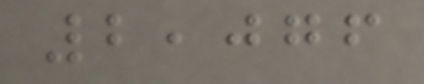2,076
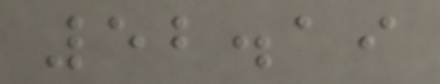52.19
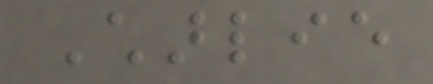Charlie
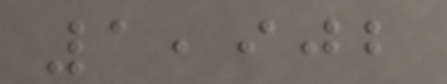1,902
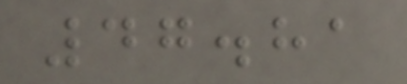47.81
